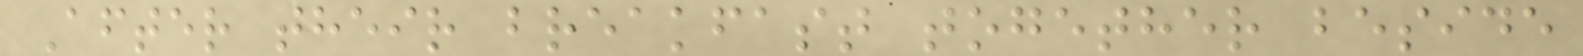After their breakfast together beside
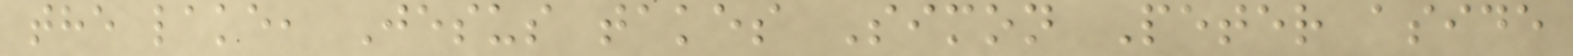the lake, Jesus takes Simon Peter aside
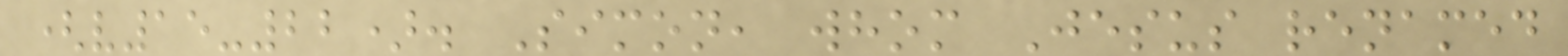(v15-22). Simon, whom Jesus renamed
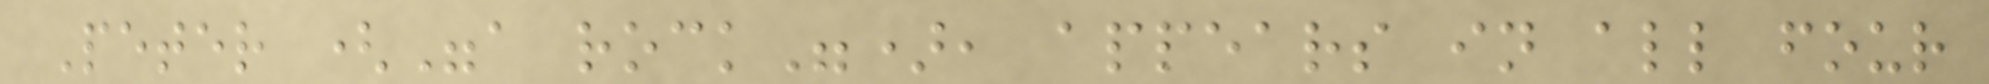Peter ("a rock"), appears in all four
